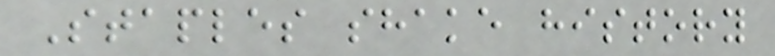Staples shake history
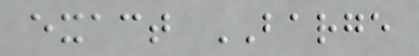exact BARGE
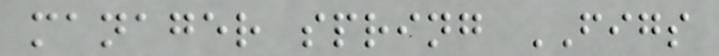manager spring FIGS
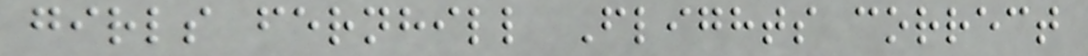girls fernhill Flights correct
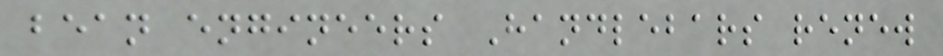bean engineers Handlebars renew
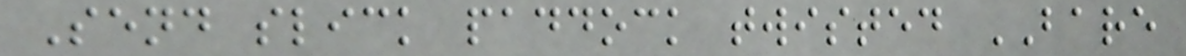Send slick paddock twisted BARE
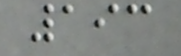193
